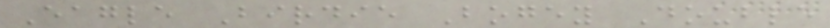Eagle Birdie Bogey Double
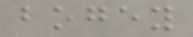bogey
